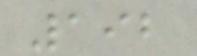192
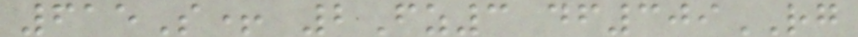615S+ 2Fz3 df309RG
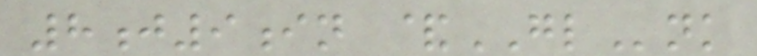8j9in &GLnk
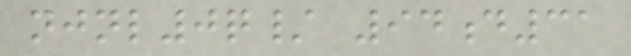njnl0q/ 94d31
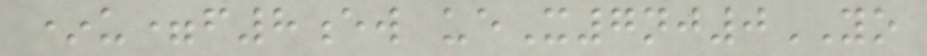*u=f8ew ueX7nj0YO
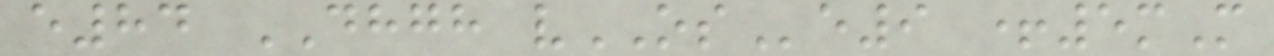e84 DHGH vOSe9 +5mM
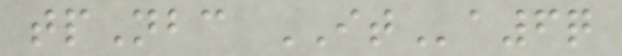tpNbc ITa6q
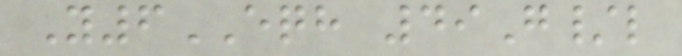Y6EQH 49G/l
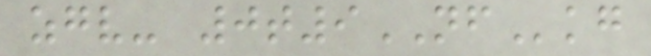zgv- 0t9NFkg
